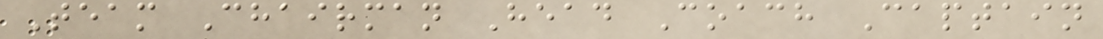Team Chairman Head Coach Captain
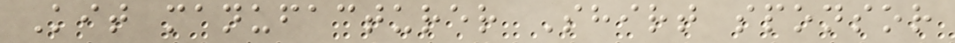Kit manufacturer Shirt sponsor
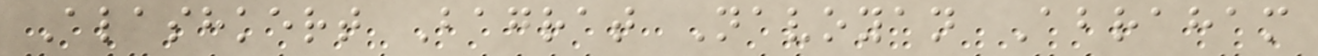Alashkert Bagrat Navoyan Abraham
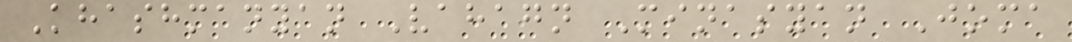Khashmanyan Vahagn Minasyan Joma
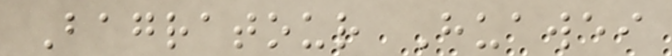Bagratour Huawei
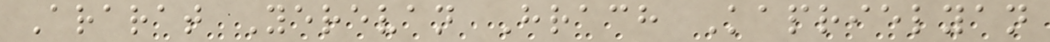Ararat Yerevan Hrach Kaprielyan
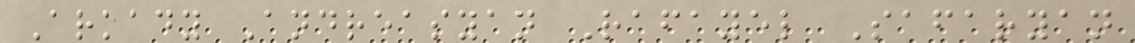Arkady Andreasyan Rafayel Safaryan
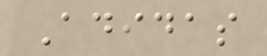Adidas
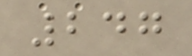247
